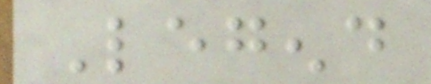Legend
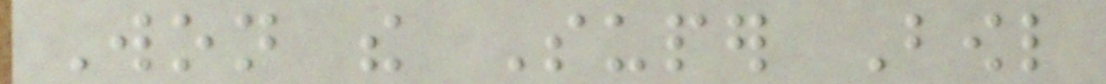Won the Super Bowl
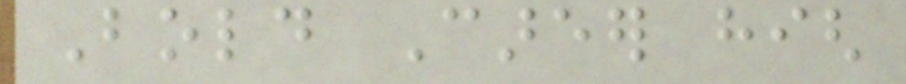Bold Career high
